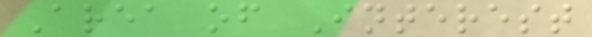Area of Interest
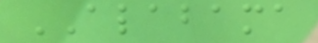ALABAMA
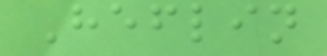Heflin
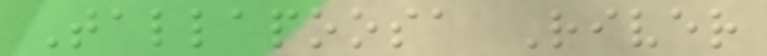Tallapoosa River
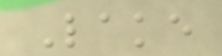Lake
